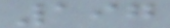197
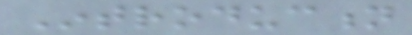Introduction
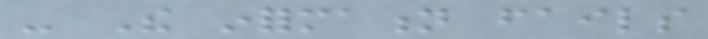- The information fails
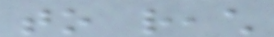to reach
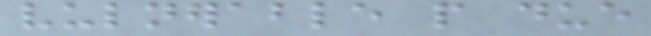vulnerable people due
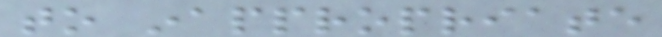to inappropriate
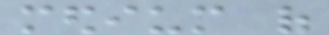medium of
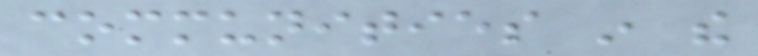communities in the
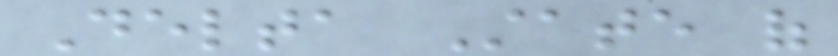Delta State of
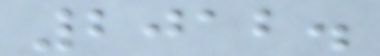2012.
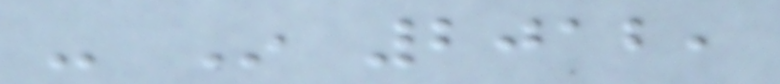- In 2012,
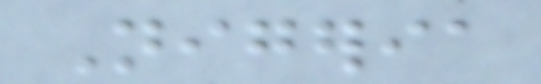Nigeria
